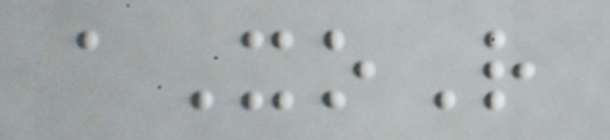aXoR
